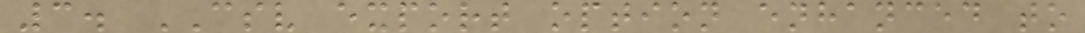3. CSV export option enhanced to
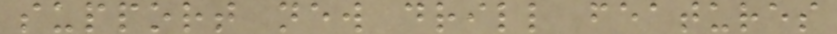support new drill features
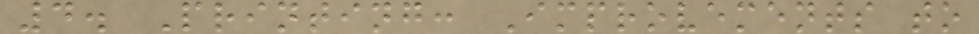4. Printing: Improvements to
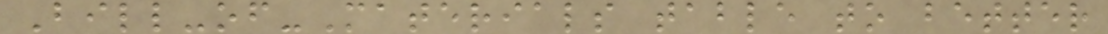Bill-of-Materials table to better
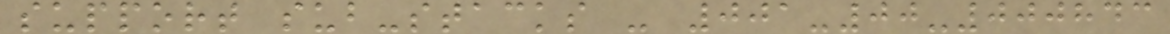support sub-stacks - 001-00-000843
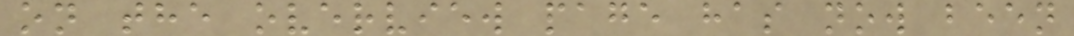on the overview page has now been
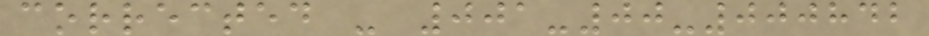corrected - 001-00-000842
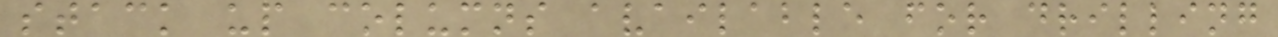stack up columns available for drilling
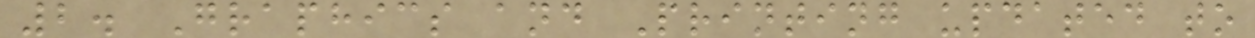2. Graphics and Printing updated to
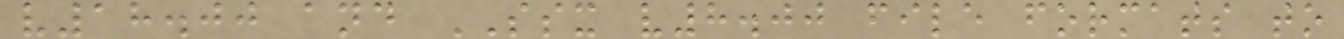v18.00 and SSX v8.00 file formats to
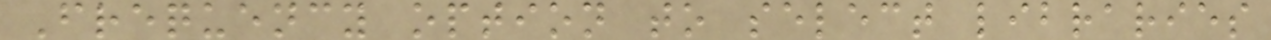Frequency option to select libraries
